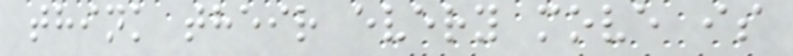think their every move is
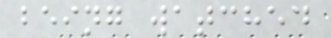being watched
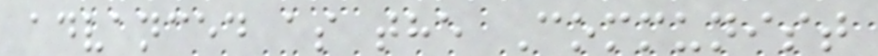advanced as the Communist
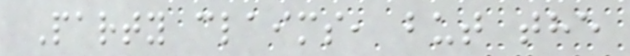Party claims, but the
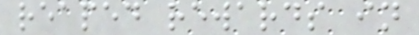reaped rewards in
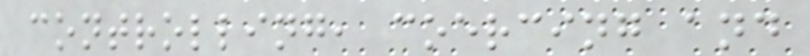controlling, coercing and
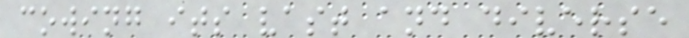cowing its vast and diverse
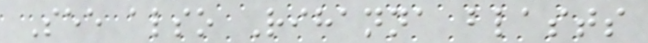See also Rihanna blasts
